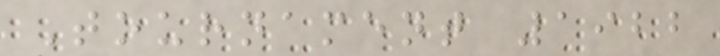Tournament 1922
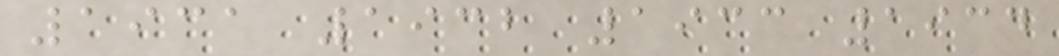1931 1932 1933 1934
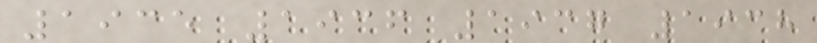1935 1936 1937 1938
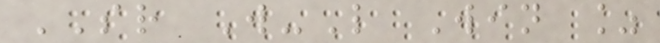SR W-L Win %
